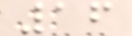16
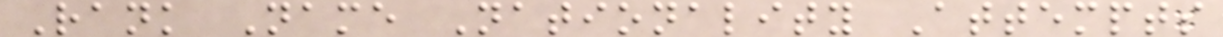Rank Name Nationality Attempts
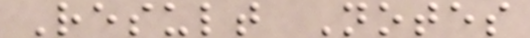Result Notes
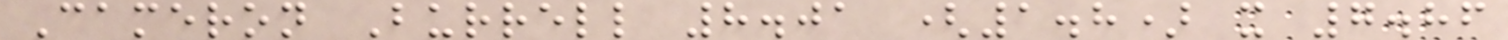Cameron Burrell 8.01 (1.8) x 7.86
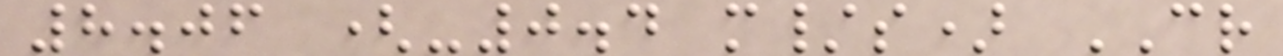8.06 (-0.4 m/s) CR
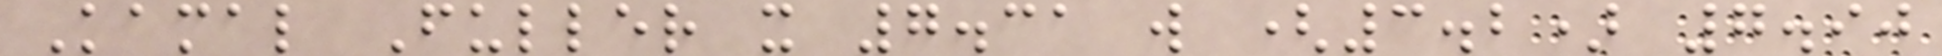Kamal Fuller x 7.31 w (3.2) 7.90
